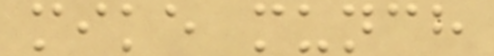mike munch
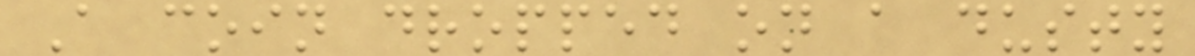A coin dropped on a dusty
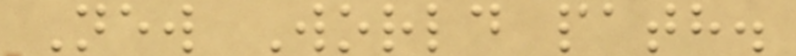New World path.
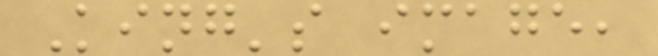King's image,
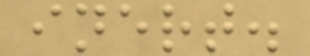inert.
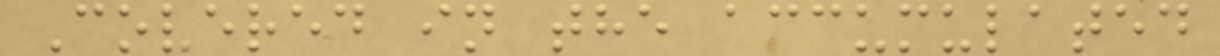Covered in the accumulated
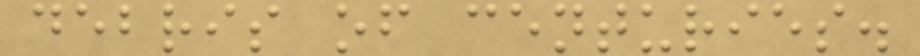debris of centuries.
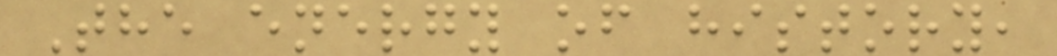The energy of history,
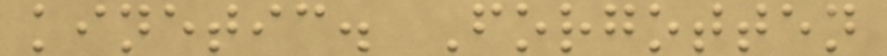kinetic. Forgotten
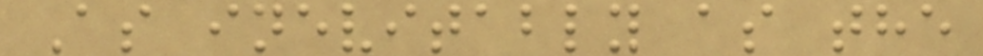As inevitably as the
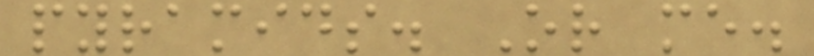pyramids. Or me.
